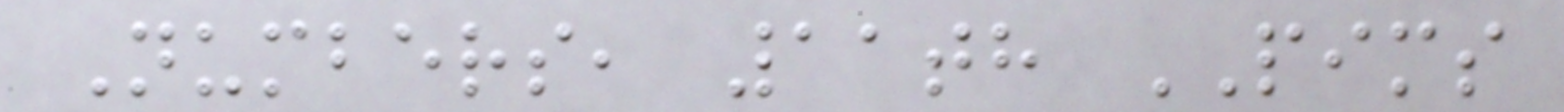Numbers, 11th PIMS
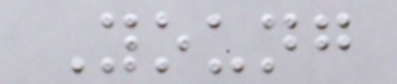Young
